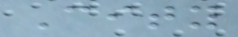City
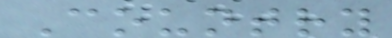Country
